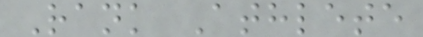Rank Athlete
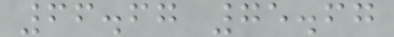66.67 75.67
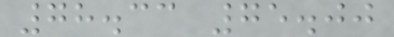78.33 75.00
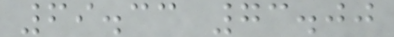69.33 73.00
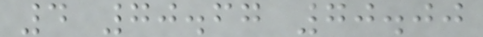4 70.67 70.00
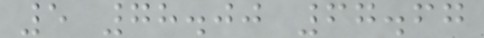5 78.00 67.67
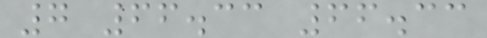7 66.33 66.33
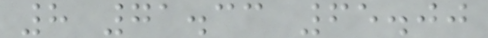8 71.33 65.00
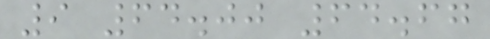9 64.00 64.67
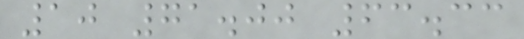10 71.00 63.33
